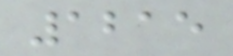1215
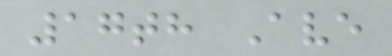17th Ave
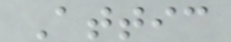Attic
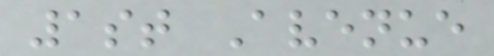1st Avenue
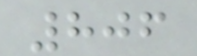806
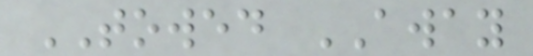TOWED AWAY
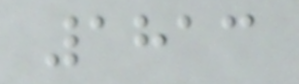1813
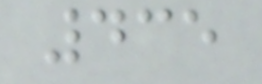435
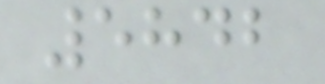5842
